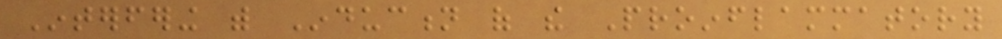Interfering with Induction of the Proinflammatory
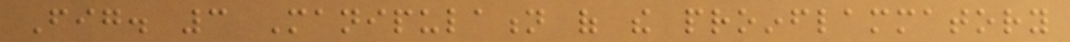Fig. 3 Manipulation of the proinflammatory
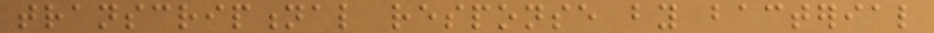transcriptional response by bacterial
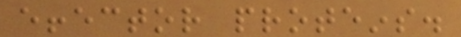effector proteins.
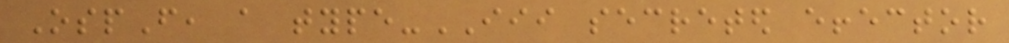OspF, a type-III secreted effector
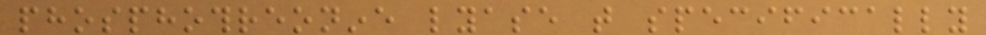phosphothreonine lyase that specifically
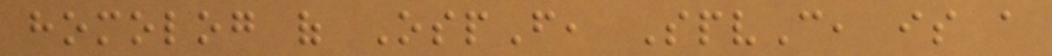homolog of OspF, SpvC, is a
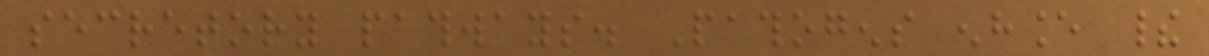secretory pathways. Pathogens enhance their
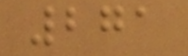271
